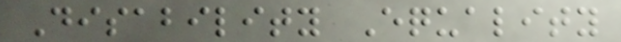Disability Equality
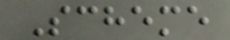Scheme
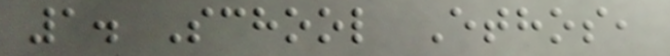1. School Ethos,
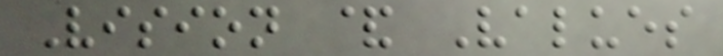Vision & Values
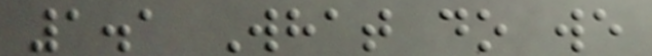1.1 What do we
